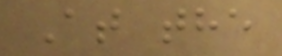At the
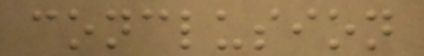conclusion
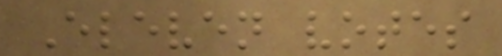Eleven votes
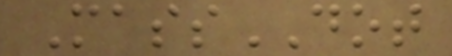MassDOT
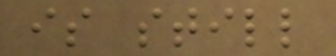is still
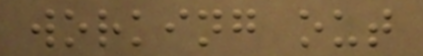working out
